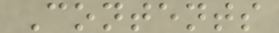Contents
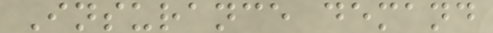Insurance demand
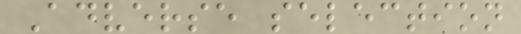Adverse selection
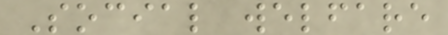Social welfare
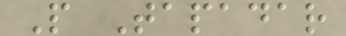P Tapadar
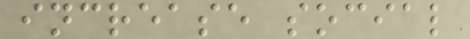increase social
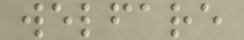welfare
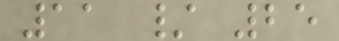11 / 25
